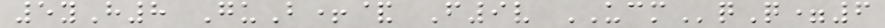5yH8 GuB+& F9v UCMqQ=6
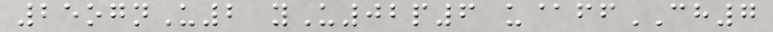25ognU2 yU02p6 u@ffCH7
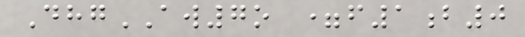DhgAW7o =f1b0
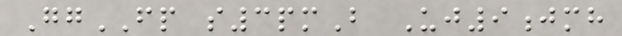GgFP s3pmB Uj9jmh
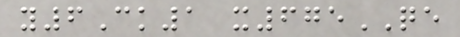y6Ck1 x675QE
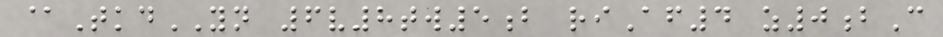@TkdYN 6v8tw5b riAf4 z0bC
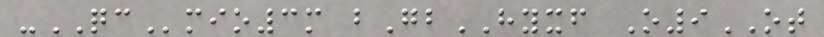-QCmio3m bGbHYXF O9OT
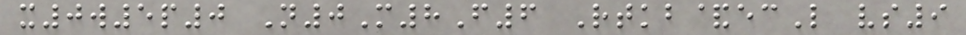x0w5p0 N0M8F6 Rtkb&ecL vs9
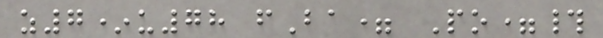z7*u78 fBa= Po=#
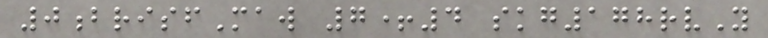0brisfMaw 7+4 skg178rvY
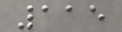115
